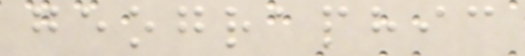geographic
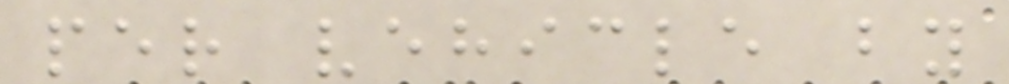per vehicle by
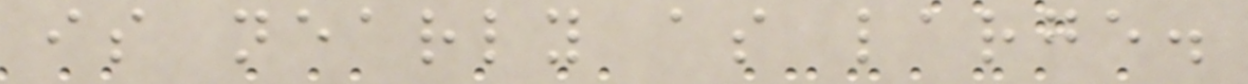is nearly as large.
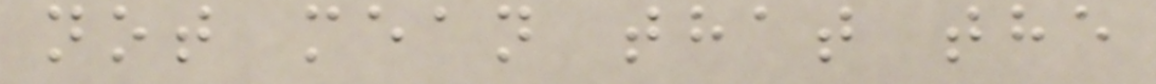not mean that the
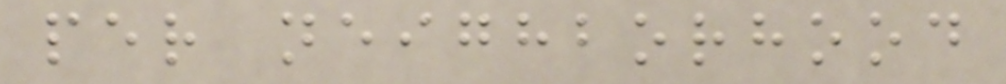per neighborhood
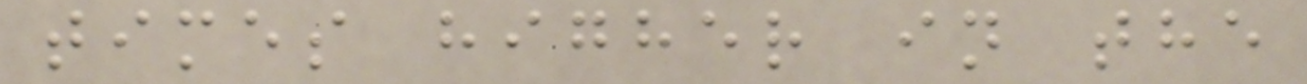times higher in the
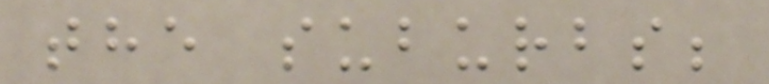the suburbs;
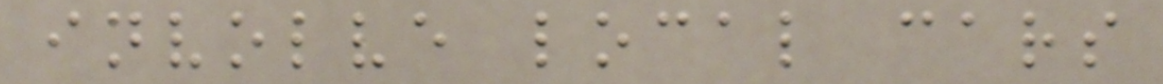involve local cars
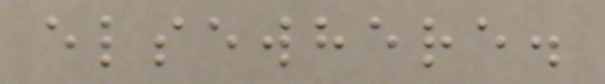elsewhere.
